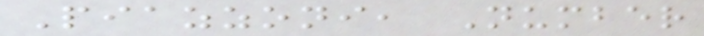Piazzoni, Number
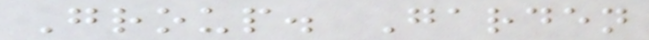Group. Garden
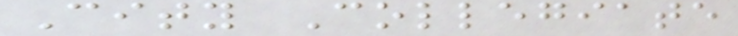City Collegiate
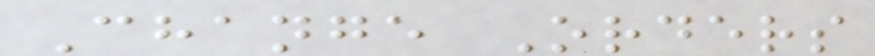Change Orders
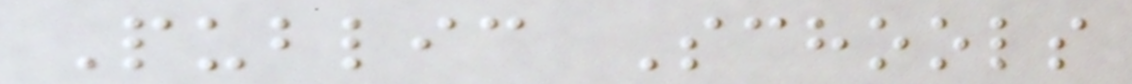Public Schools
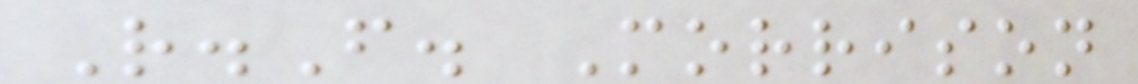R.F. Morrison
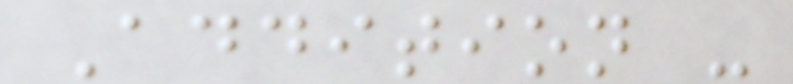Addition -
